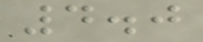4.0
